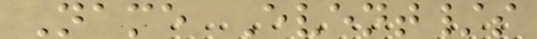Name Event/s
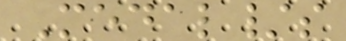Medal/s
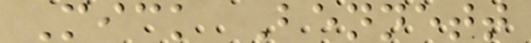Mick Bennett
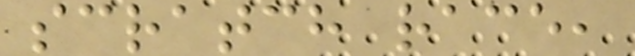scratch race,
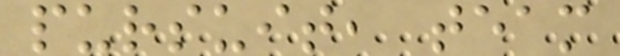pursuit, team
